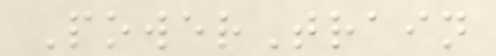PowerTrain
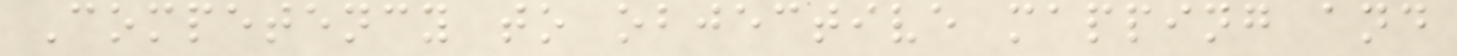Competency to objective mapping and
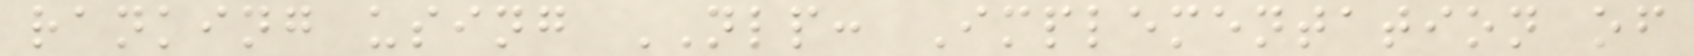ranking using NLP: Implementation of
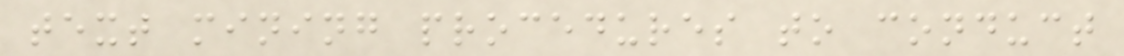text mining procedures to conduct
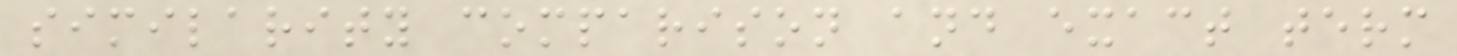similarity comparison and exact term
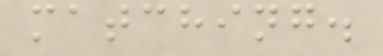matching.
